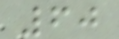60
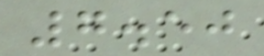7.50
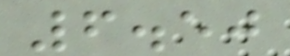6.50
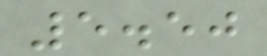5.50
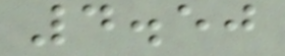4.50
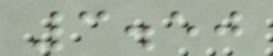3.50
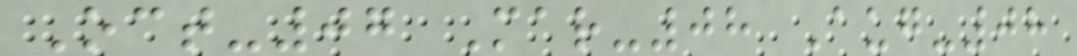Oct-07 Mar-08 Aug-08
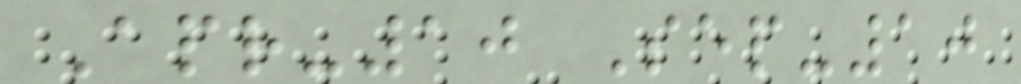Apr-10 Sep-10
